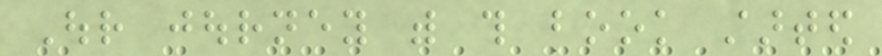Our journey with this book started
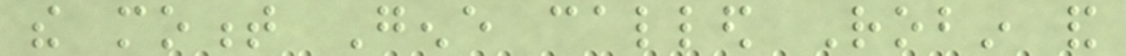the moment Gene called Robin and
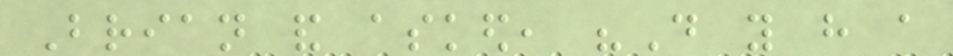Brian and asked, "Do you have a
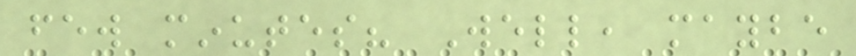few minutes? Well, maybe
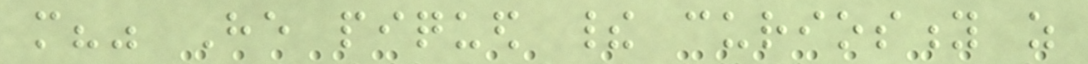more?" He piqued their curiosity as
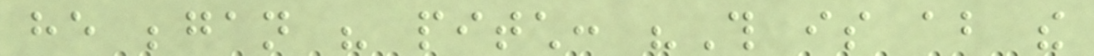he began his pitch: "This is about the
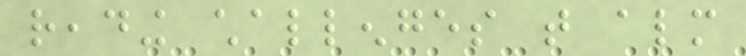reading challenges that almost
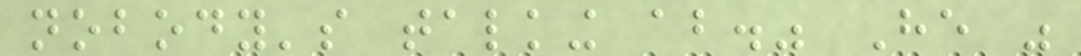nobody's talking about." He was
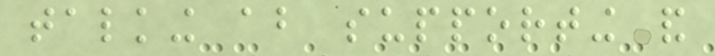talking about supporting and
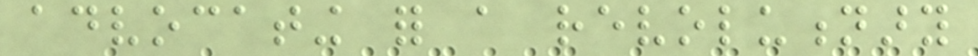advocating for a revolutionary
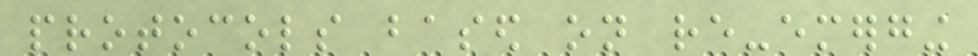protocols based on re-emerging
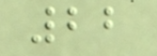22
